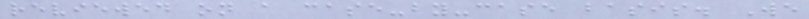reviewed on a case-by-case basis. We
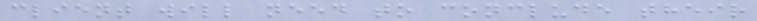client will need to conclude their
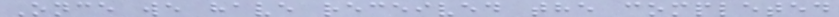Once we have received the completed
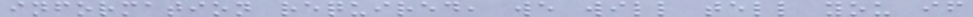information required, we will tell you if
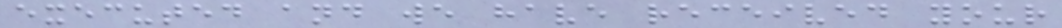executed and we have received your
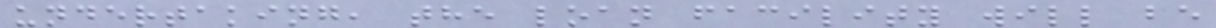undertaking, the loan facility will be
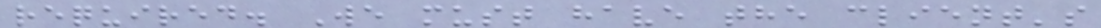required. We must have the client's
